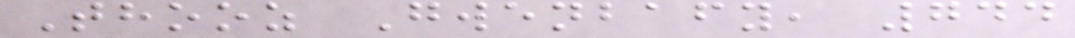Thooz Gwenbafy, 744
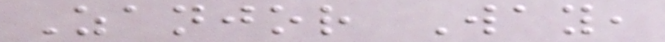Zanjor Way,
